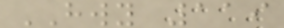HWY 119
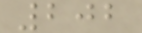202
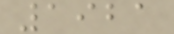1921
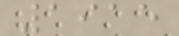1915
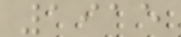1915
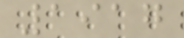1917
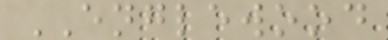ENGLEWOOD
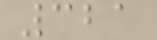321
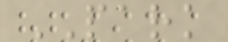PARK
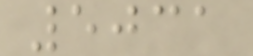5031
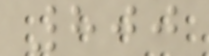800
